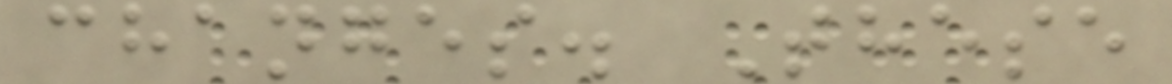changes. These
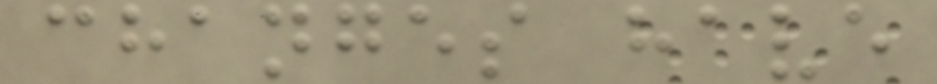changes have
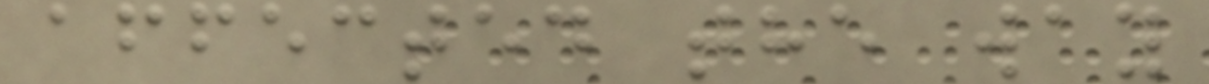affected the way
